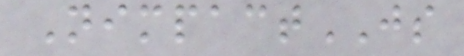NimpactJS
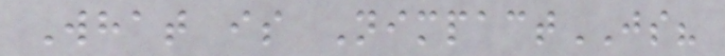What is NimpactJS?
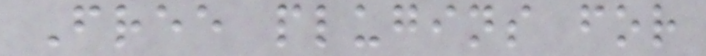Free plugins for
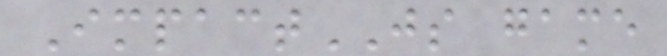ImpactJS game
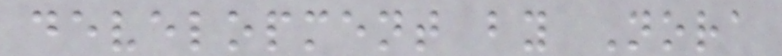development by Nora
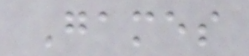Games
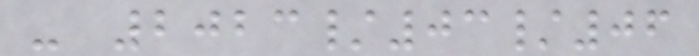- 2023/03/06
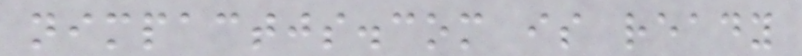nimpactjs.com is ready
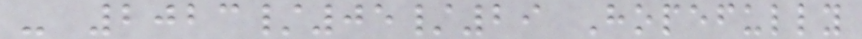- 2023/05/29 Hopefully
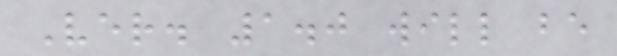Ver. 1.0 will be
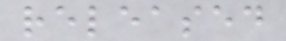released
